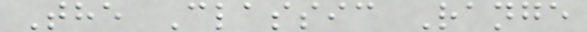The Classic Range
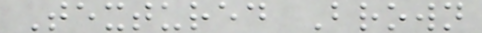Textured Brown
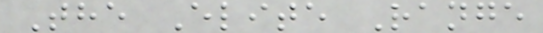The Elite Range
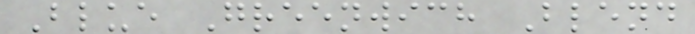Blue Greenwich Blend
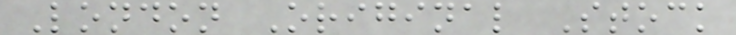London Original Stock
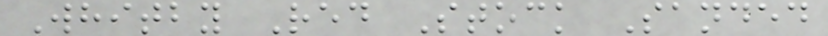Whitby Red Stock Sanded
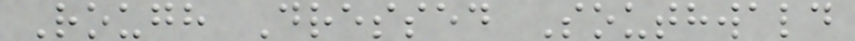Rough Dressed Southwald
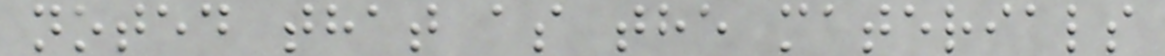noted that as the materials
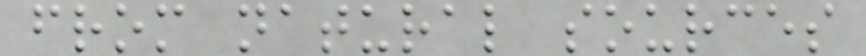from natural sources
